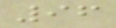96
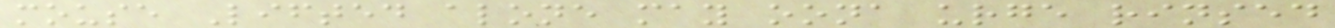mouse Lifted alone may oona urge rinsed
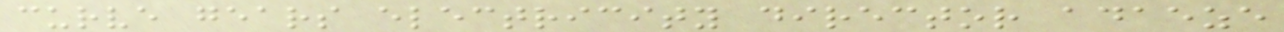curve gears electricity director adaeze
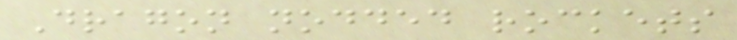Dragon nodded rockets
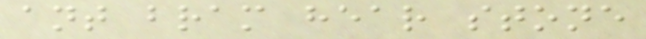ant bram hear stone
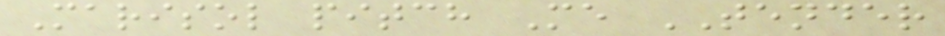Marisol pitch Me TENDER
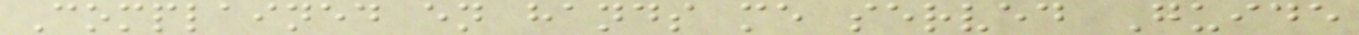Complained en hands me served Guide
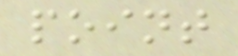point
